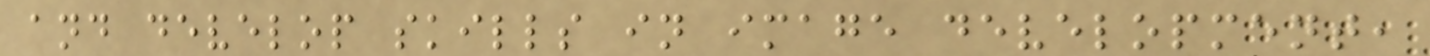and develop skills in image development,
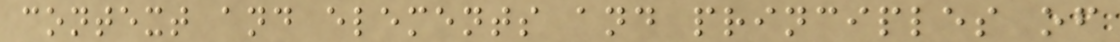context and elements and principles of
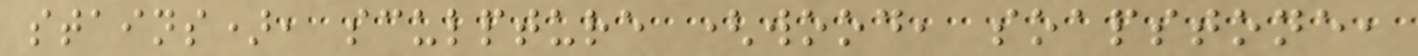stains), sculpture (wood, soapstone,
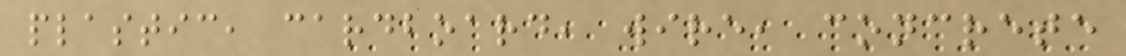plastic, cardboard, wire, concrete
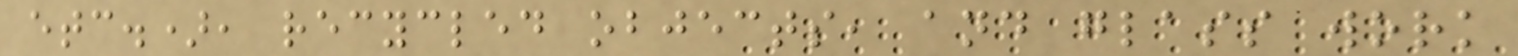etc.), recycled objects, and glass work
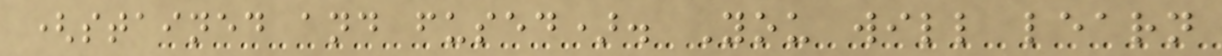(stained and fused). You will learn
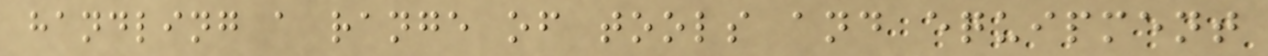handling a range of tools and equipment
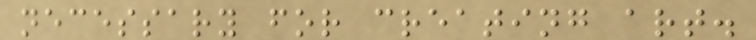necessary for creating art.
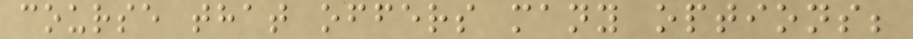course that offers many options;
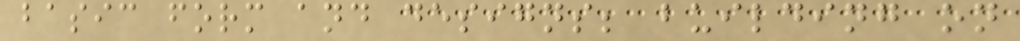basic form and designs; building on
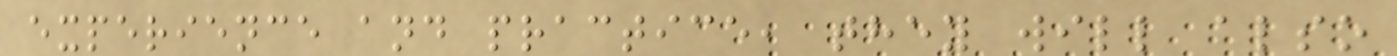experience and practice, they will also
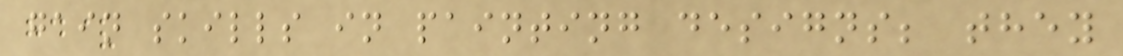gain skills in painting designs; they
